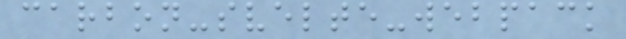carbon-svelte-webpack
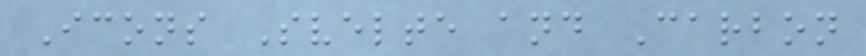Icons Svelte and Carbon
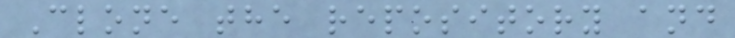Clone the repository and
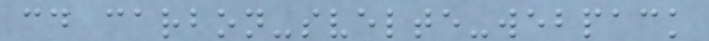cd carbon-svelte-webpack
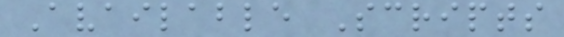Available Scripts
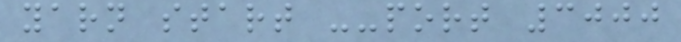yarn start --port 3000
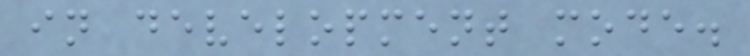in development mode.
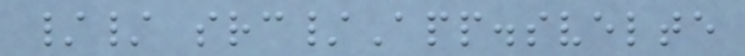// src/App.svelte
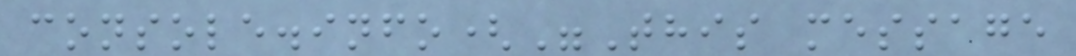console.info("This message
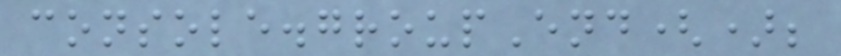console.groupEnd();
